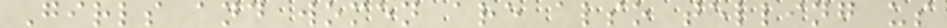Girls and women are also telling us
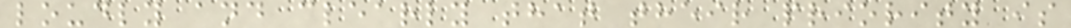loudly and clearly that their priority is
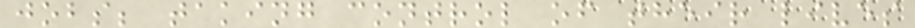jobs; taking control of their lives
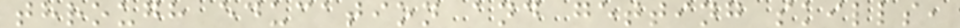through education and getting skills,
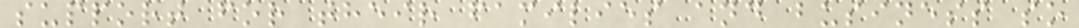support for their families and business so
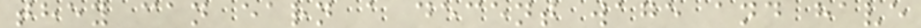they can earn a decent wage and have
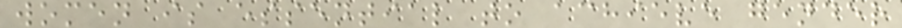women is essential to achieve gender
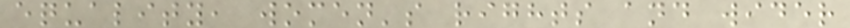equality, women's rights and wider
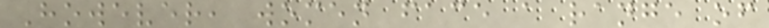However, women face a range of
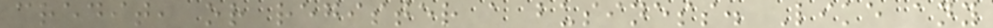credit, or register a business. Like any
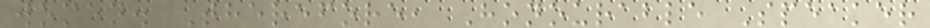women. Therefore, Honourable Speaker
